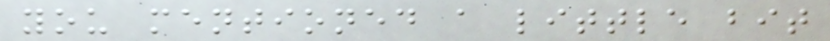you mentioned a little bit
